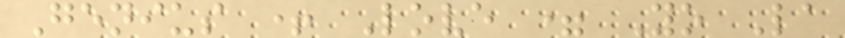Genius + Love = Yo La
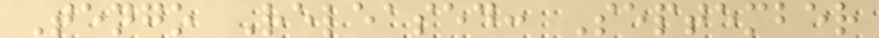Tengo Released: September
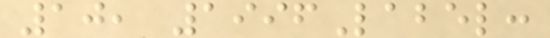10, 1996Label:
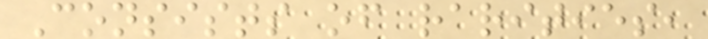Consists of rarities,
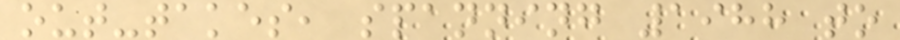out-takes, spanning 1988 to
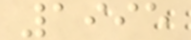1995
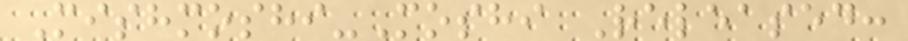Mishmoshi-Moshi Released:
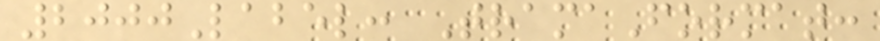2000Label: TramaFormat:
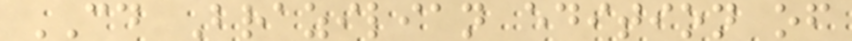CD Brazilian edition of
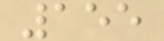155
